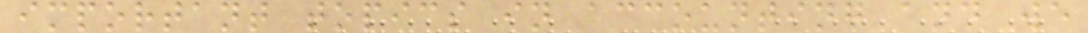important topics in accounting and we
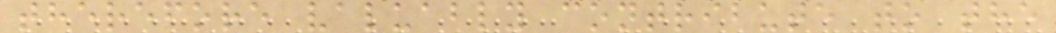therefore valuably contribute to the
